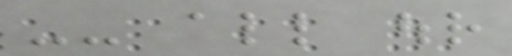-- all our
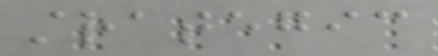strategic
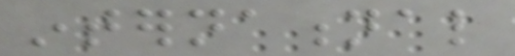international
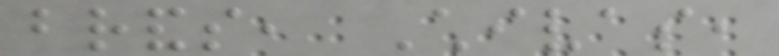brands, Chivas,
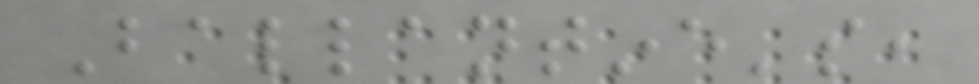Ballantine's,
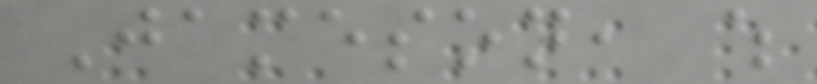Jameson, which
